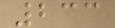233
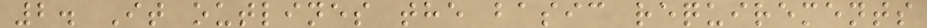2. It outlines the basic requirements
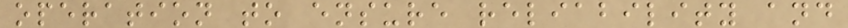operation to ensure reliability and
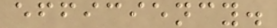efficiency.
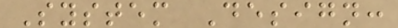System Design:
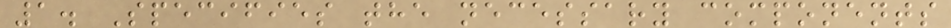1. Specifies the necessary components
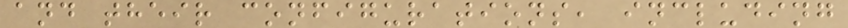and their configurations, including
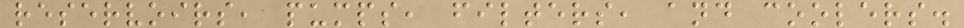reservoirs, pumps, filters, and coolers.
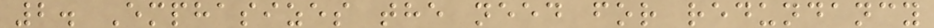2. Emphasizes the need for redundancy
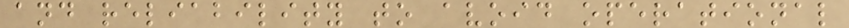and reliability to avoid operational
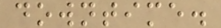downtime.
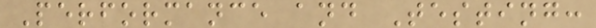Performance and Testing:
